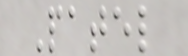Patel
